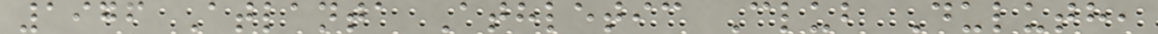1976 Atlanta Athletic Club Duluth,
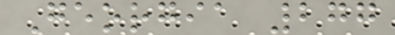Georgia 277
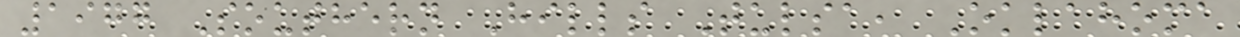1977 Southern Hills Tulsa, Oklahoma
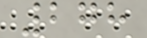278
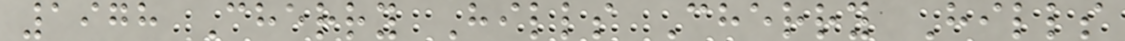1978 Cherry Hills Cherry Hills
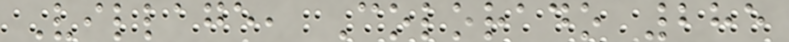Village, Colorado 285
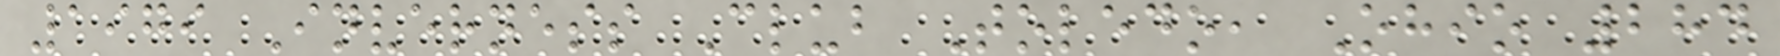1979 Inverness Club Toledo, Ohio 284
